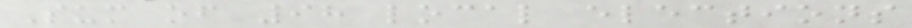Sum of 98 local elections
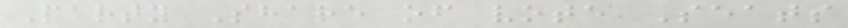Party Share of vote Seats
